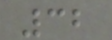32
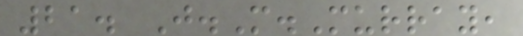21. J.M.Murray,
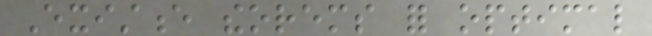Existence theorems for optimal
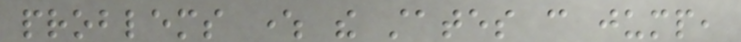problems where the states can jump,
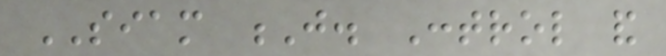SIAM J. Control and
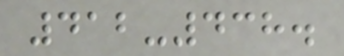412-438.
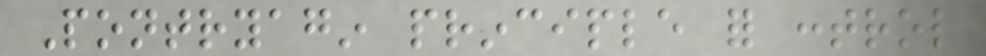Pontryagin principle for control
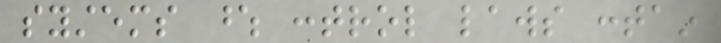systems whose control laws contain
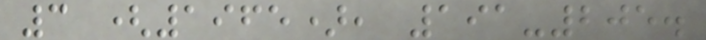3 (1965), 191-205.
